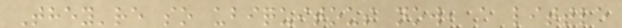They're so ubiquitous now, a little
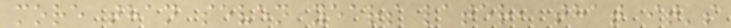more than seven years later, that it's
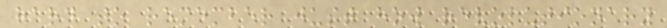hard to remember just how revolutionary
